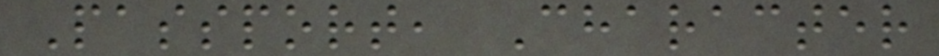Passport, Character
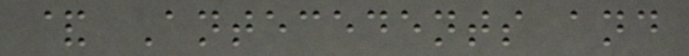& Antecedents and
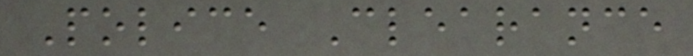Police Clearance
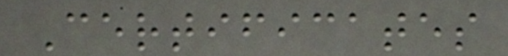Certificates
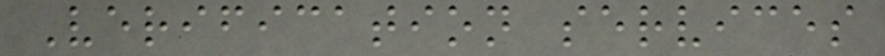Verification services
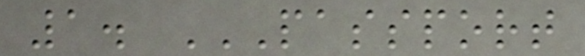1. PASSPORT
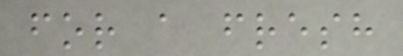for a fresh
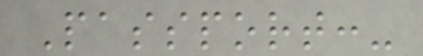Passport:-
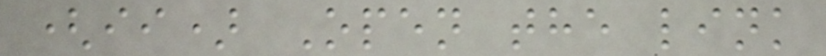(ii) Open the link
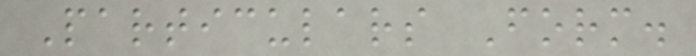Particulars Form.
